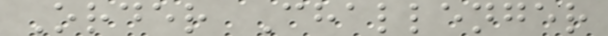Order Challenger
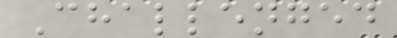Challenged
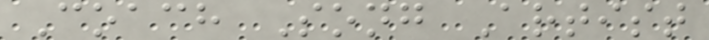Coach Song Artist
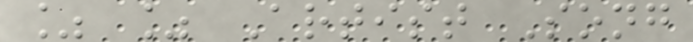% % Artist Song
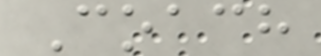Coach
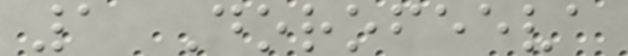1 Dorofeeva
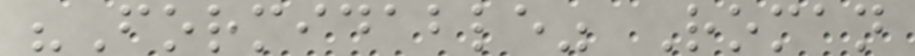"Formidable" Roman
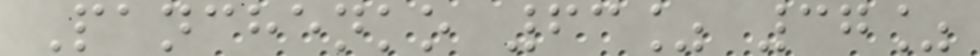Panchenko 63% 37%
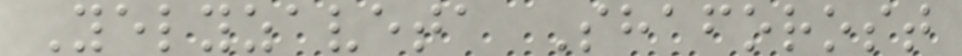Yelyzaveta Shaforost
